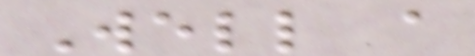Well a
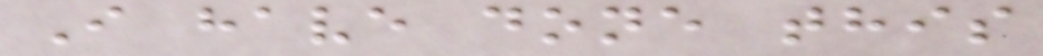I have done this
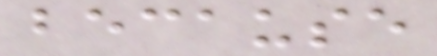because
